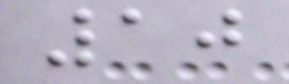10
